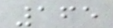165
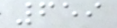659
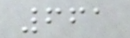661
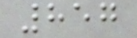857
